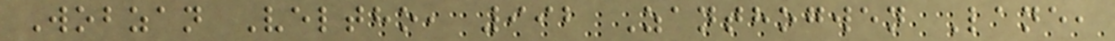Wobzan Veltho, 992 Zanthogwen Lane,
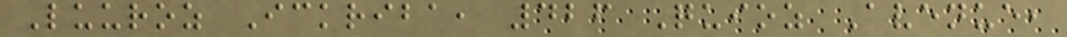Luuroz Ickriba, 426 Quioz Avenue,
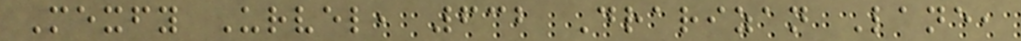Mexfy Urvel, 632 Drarizan Lane,
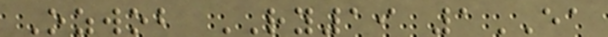Ozwob RY19 1EA
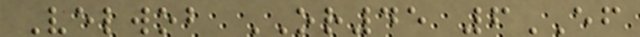Velwob OR45 6EF
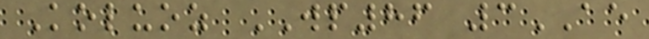Koluoz WP86 3AE
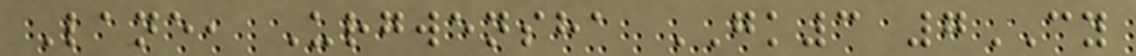Lane, Urgwensha GK3 7CY
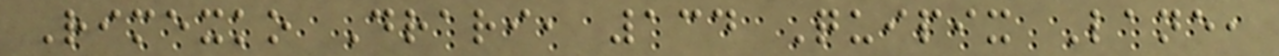Rimexko Drari, 134 Quipix Lane,
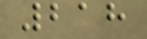218
